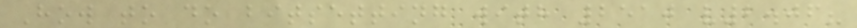How to do bitsetting with 2510 v2.06?
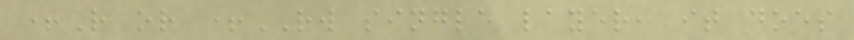+R or +RW single layer, it does
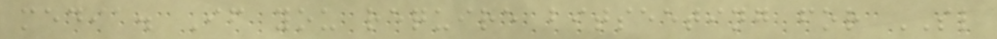media. If you require bitseeting for SL
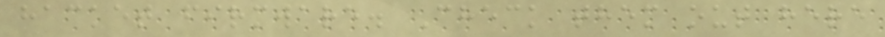hacket firmware. Check them out here
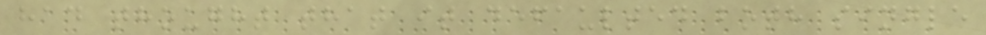had thought that it defaulted both single
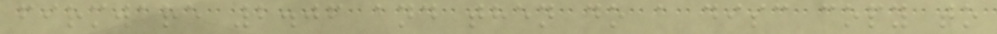firmware 2.06 and then do a disc copy to
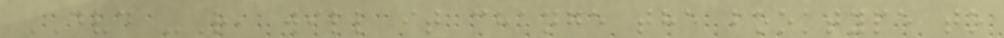DVD -R, will it change the booktype to
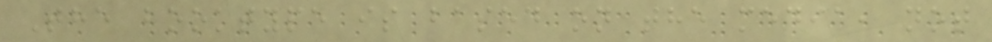The booktype is based on the media, not
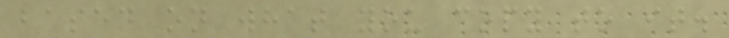based on what you copy to it.
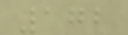172
